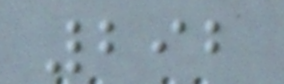292
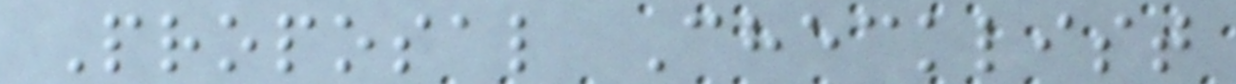Proposal Checklist
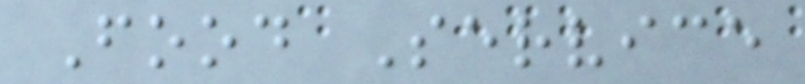Food Service
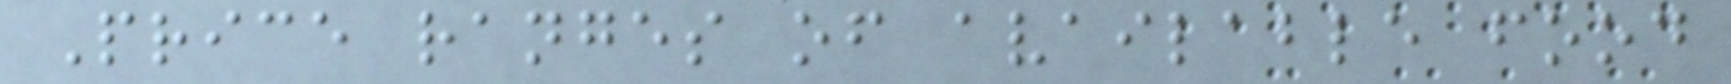Price ranges of available food
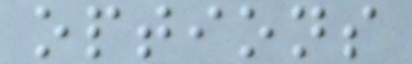options
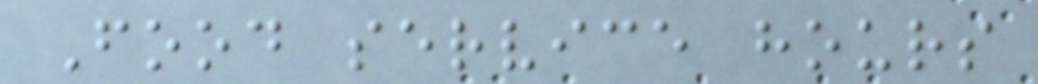Food service hours
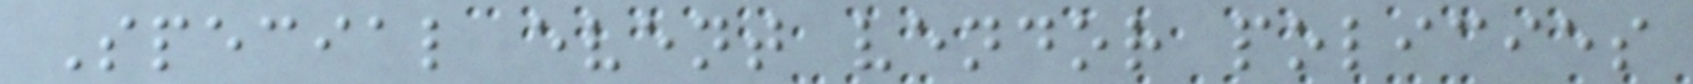Special event vendor policies
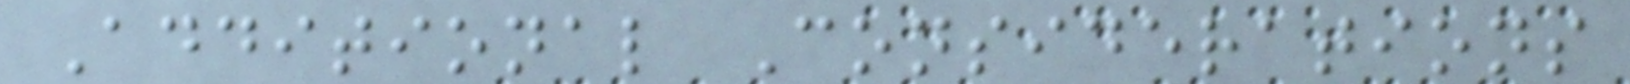Additional Considerations
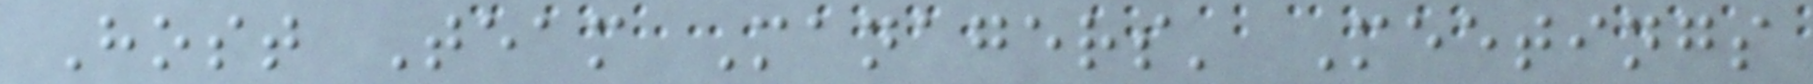Host Team Managers' Meetings
